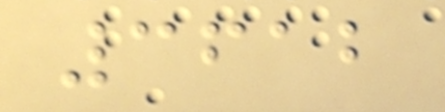3612
